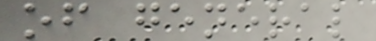of general
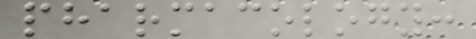pharmacology:
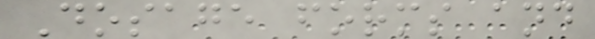Dosage forms and
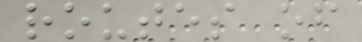routes of
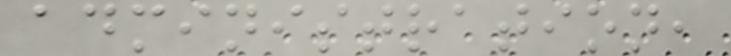administration,
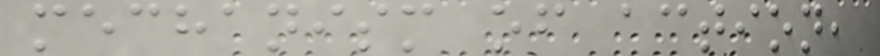mechanism of action,
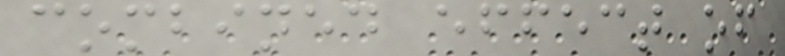combined effect of
